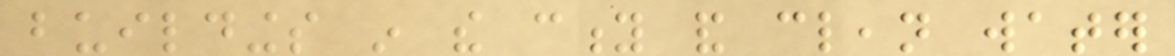buildings in the city and clean water
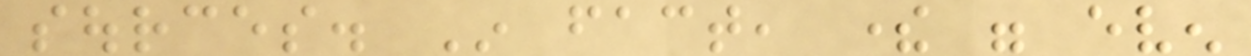sources. In fact, there were even
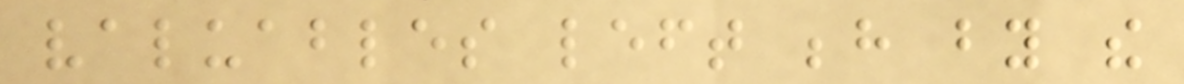valuables left behind by the
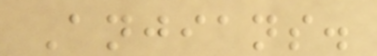Anjians.
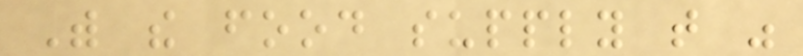With the food supply that was
